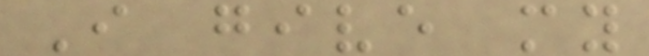I give my
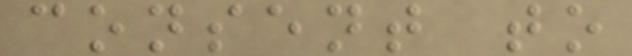consent to
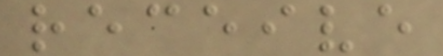receive
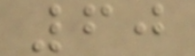60
